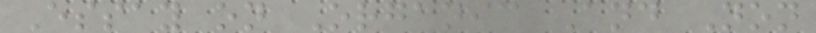Essay on Organic And Non
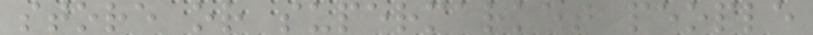store or supermarket people
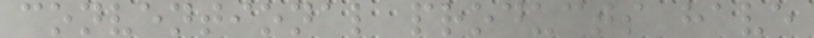conventional products have
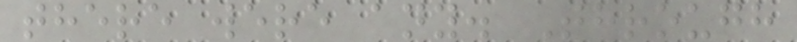there were any. Through
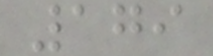179
